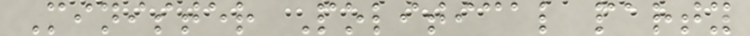Minister Political party
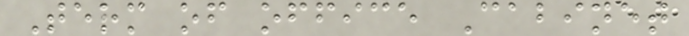Term of office Cabinet
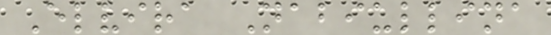Elvira Nabiullina
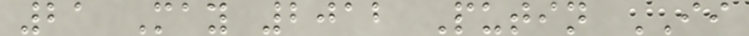21 May 2012 Putin II
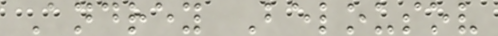Andrey Belousov
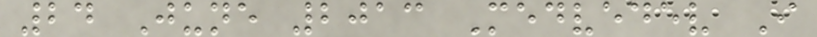24 June 2013 Medvedev I
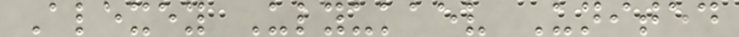Alexey Ulyukaev United
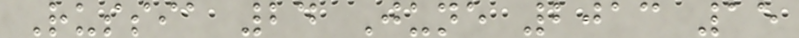Russia 24 June 2013 15
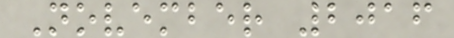November 2016
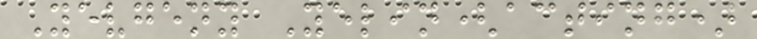Yevgeny Yelin(acting)
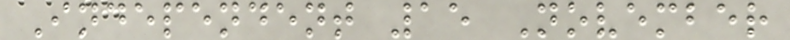Independent 15 November
